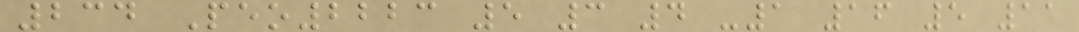234 Peo2223 5 3 4 -1 16 5 11
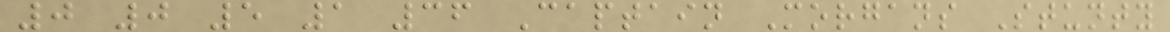0 0 5 1 36 Captain Morgans Stunty
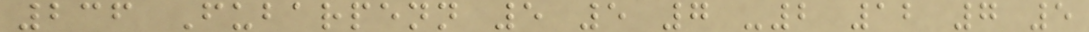236 Fubarpenn 5 5 7 -2 12 7 5
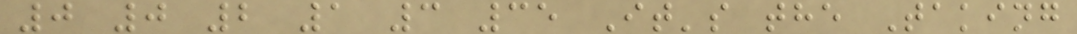0 0 2 1 3 35 It's the Taking
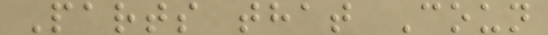Parts that Coun
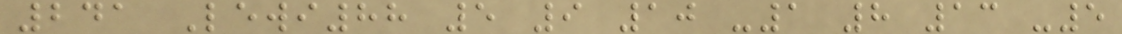241 Lewi88 5 9 10 -1 8 13 -5
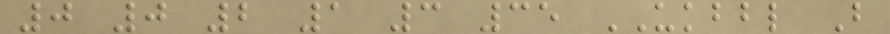0 0 2 1 3 35 UKBBL B
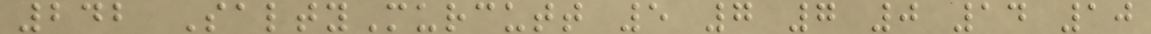242 SaltyMurcutt 5 7 7 0 14 10
